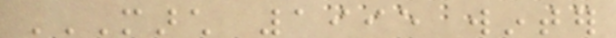MARCH 1995 WINTER
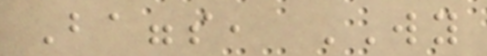Baggs, WY
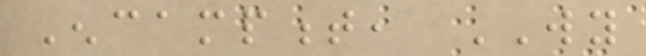Encampment, WY
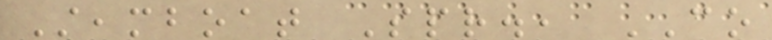Steamboat Spr., CO
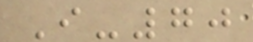I-70
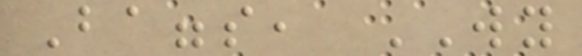Baggs, WY
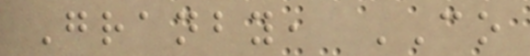Granby, CO
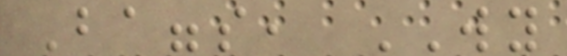Baggs, WY
